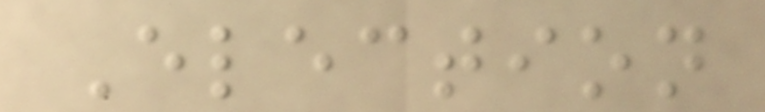Election
